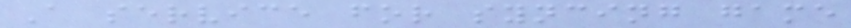A service for syncing game
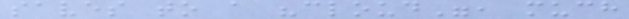saves to a "cloud", much
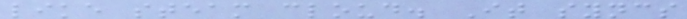like steam cloud. It syncs
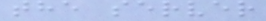the server
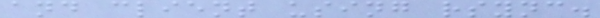and client using rsync.
